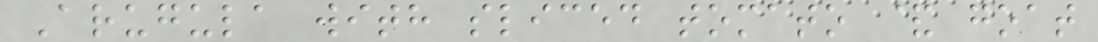Arugula with sliced tomato & goat
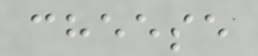cheese
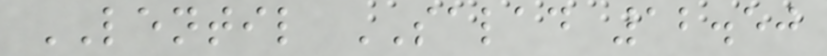LENTIL SALAD 12.50
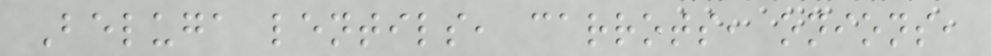Beluga lentils, carrots, onions,
